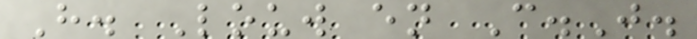H. Louw en C.J.
